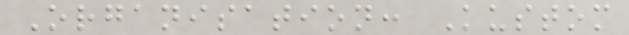Organisation: Kustom
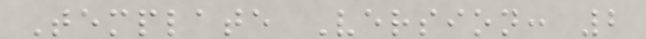Template Version: 2
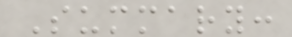Summary:
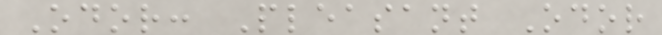Odor: Pleasant Odor
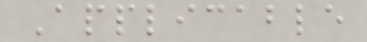Applicable
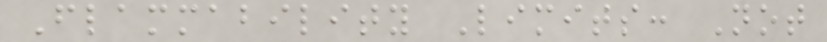Flammability Limits: Not
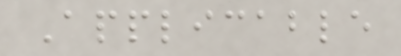Applicable
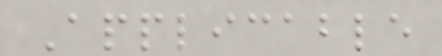Applicable
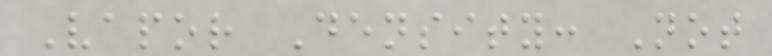Vapor Density: Not
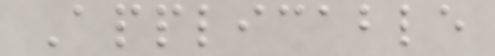Applicable
